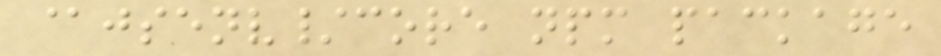@jsenv/core npm package
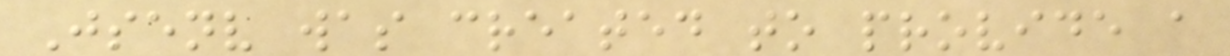Jsenv was created to provide a
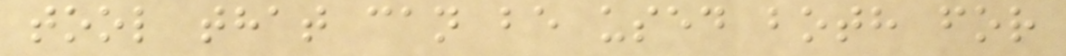tool that can be used both for
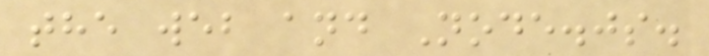the web and Node.js.
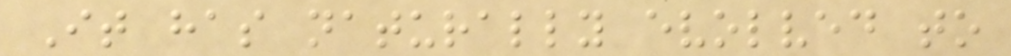It has naturally evolved to
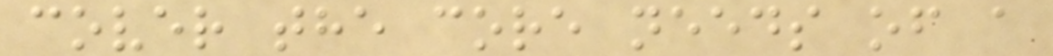cover the core needs of a
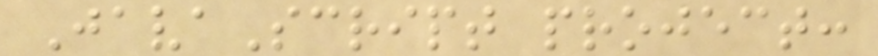JavaScript project:
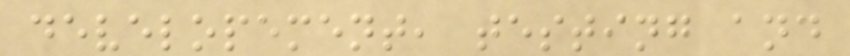developement, testing and
